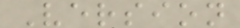Version
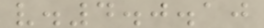v.4.0.10
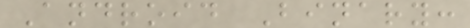Android Binary:
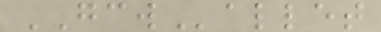GCWallet
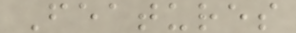Features
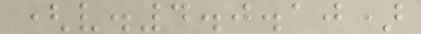(v.4.0.10)
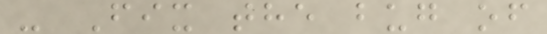- Fix the bug of
